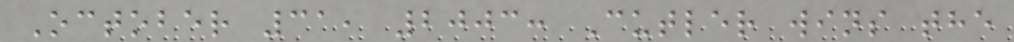October 31, 2003: Cutler wins the
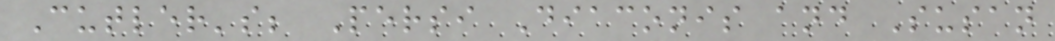Cutler's; Persi Diaconis and Susan
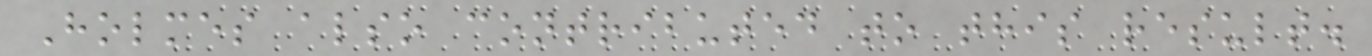Holmes also contributed to this result.
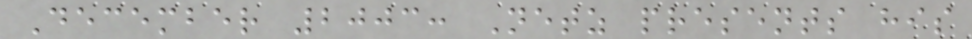December 2003: Netz presents his
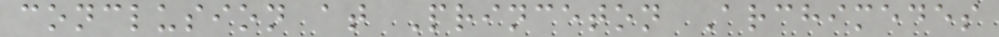conclusion at Princeton Archimedes
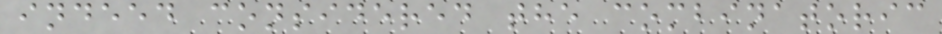indeed considered the combinatoric
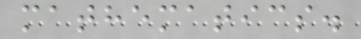mathematics.
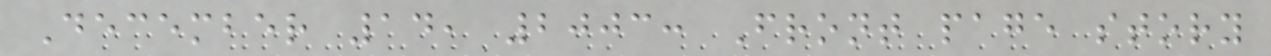December 14, 2003: Front page story
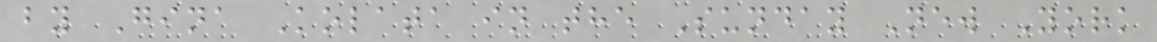by Gina Kolata in the Sunday New York
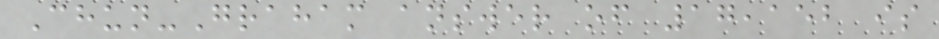Chun-Graham answer of 17,152 is
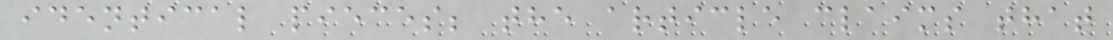identical pieces; the article claims that
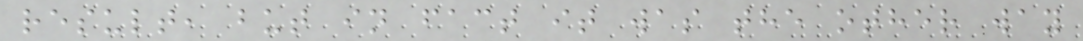result, but in fact it was the other way
